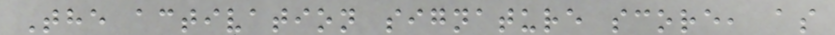The activation signature score, as
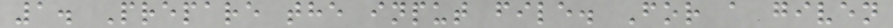1. Prepare the input file. For a given
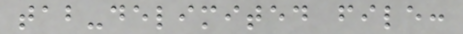tab-delimited file:
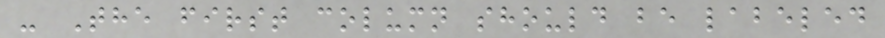- The first column should be labeled
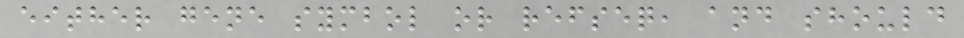either gene symbol or refseq, and should
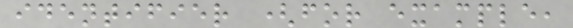identifier (for example,
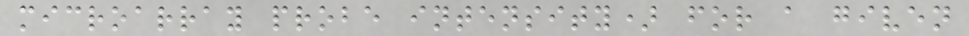microarray probe intensity) for a given
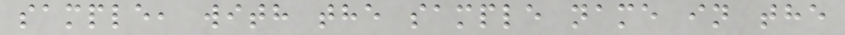sample, with the sample name in the
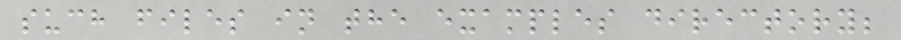such files in the examples directory;
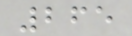265
